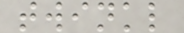twinkl
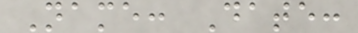Name: Date:
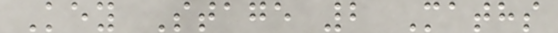Key Stage 2 Maths
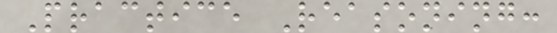Practice Reasoning:
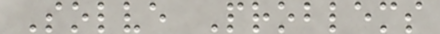Solve Problems
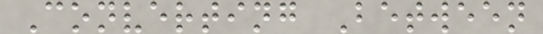Converting Between
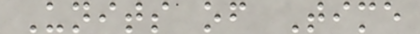Units of Time
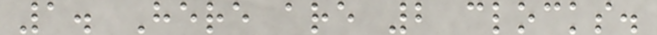1. Here are 2 clocks.
